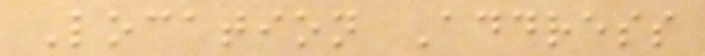Location Address
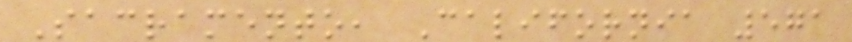Sacramento, California 571
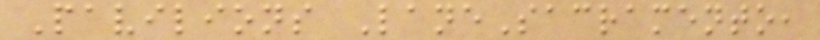Pavilions LaneSacramento,
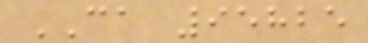CA 95825
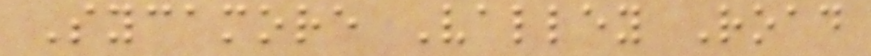Sycamore Valley Road
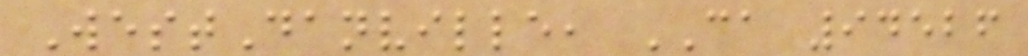WestDanville, CA 94526
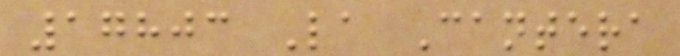17803 La Cantera
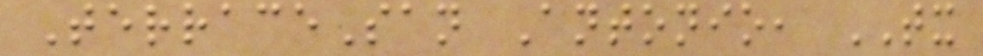TerraceSan Antonio, TX
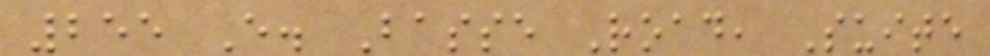255 E. Basse Road, Suite
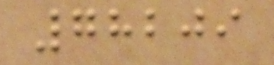78209
